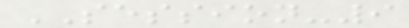SESSION-9
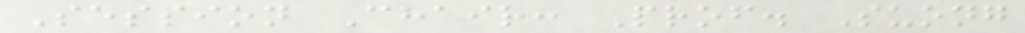Session Chair: Prof. Suong
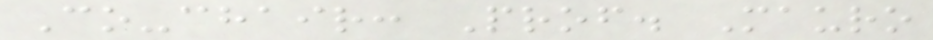Co-chair: Prof. Mauro
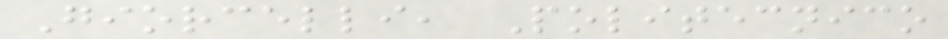Giorcelli, Politecnico
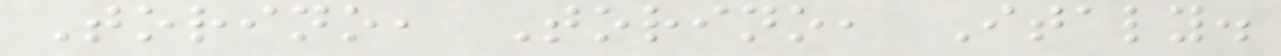Torino, Torino, Italy.
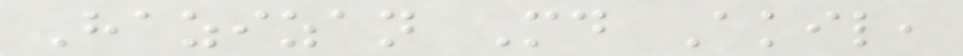Hazizan Md Akil,
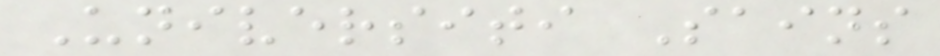Universiti Sains
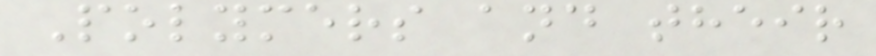Polymers and their
